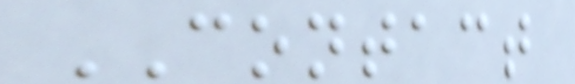CONTACT
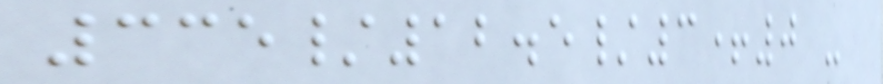335/12.5/3+0 -
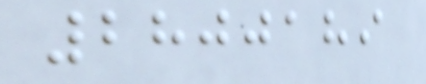2800189
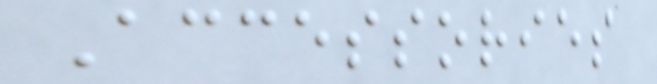Accessories
